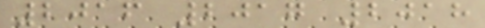2016 2017 2018
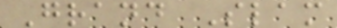Grand Slam
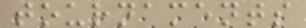tournaments
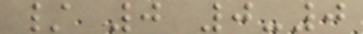/ 0 0-0
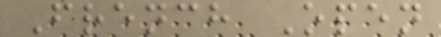French Open
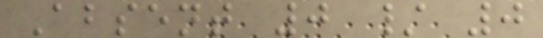Absent 0 / 0
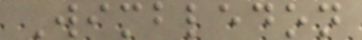Wimbledon
